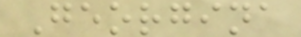Georgina
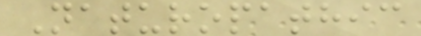Naturopathic
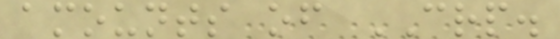amounts of CRP.
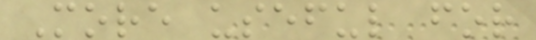More useful for
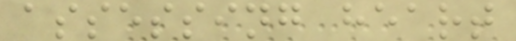assessing heart
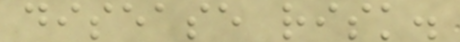disease risk.
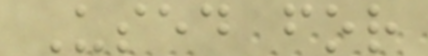Used for
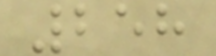258
